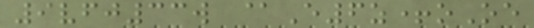9vfj33w @E6z+oOe
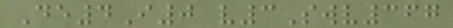De4I0 v3Swv367
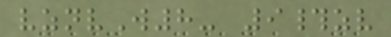vznvW8- 9#zv
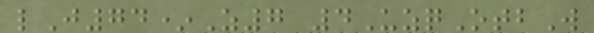lJ74*Z7 4UzqOtbW
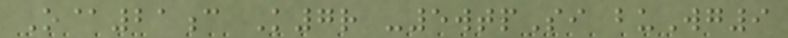O@21c K7r -5wtpSi buWg9
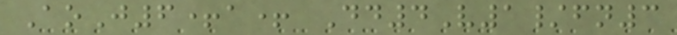AoJ6+a+ Dd4V1/fn3
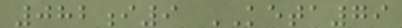082i9 KETA79
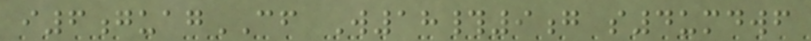i6guagCF W18#9g s4umdwf
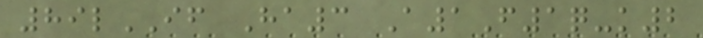89lIF Ha3 A1F1q-k2
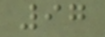97
